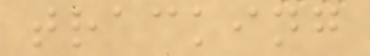tracking
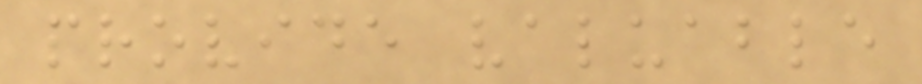provide valuable
